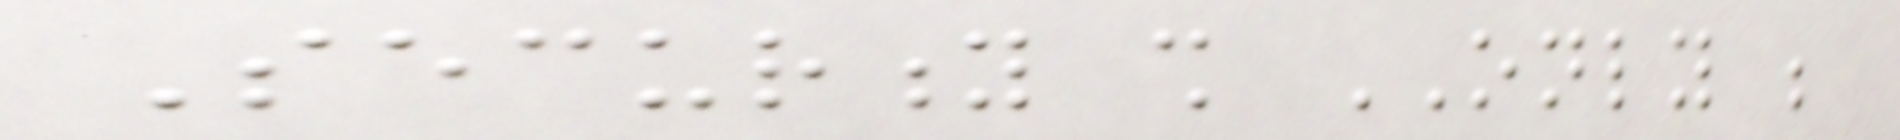Security shall ONLY be
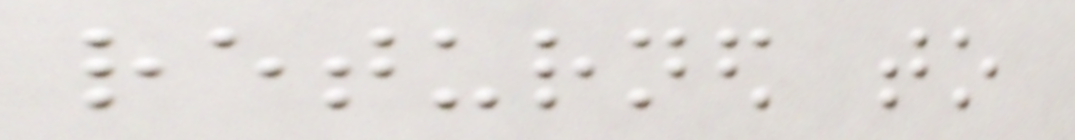returned to
